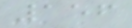156
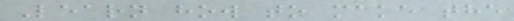Learn how to make the
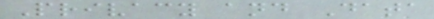Privacy and Data
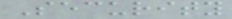Security
